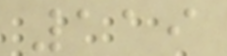119
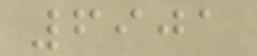6901
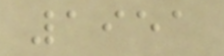1951
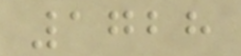1728
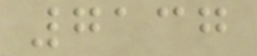7137
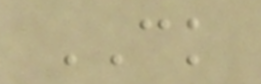CK
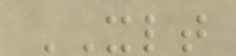XLT
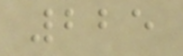225
